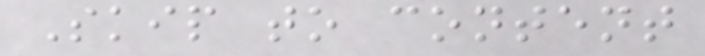Skip to content
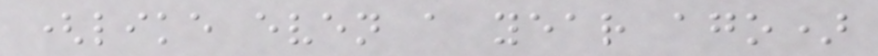(like even a year ago)
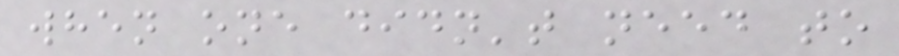when one didn't need to
